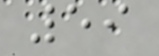59
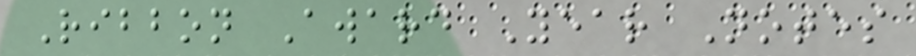Ribbon Award Year Notes
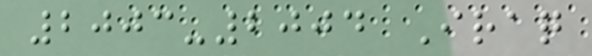2003-2004 Iraq
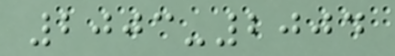2003-2004
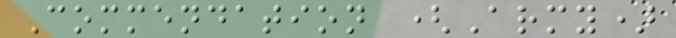Commendation (Army)
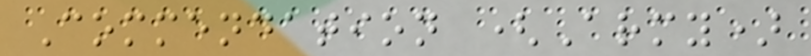Commendation (Army)
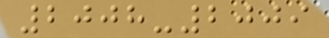2008-2009
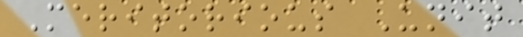Meritorious Unit
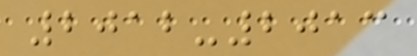2012-2013
